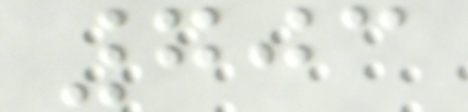703
